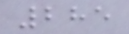285
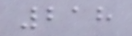218
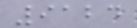9124
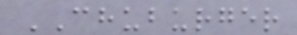CHUBURGER
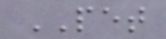PET
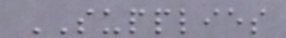SUPPLIES
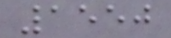1550
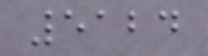5124
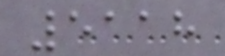5118
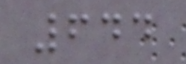644
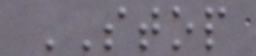STOP
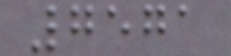7571
